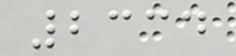2334
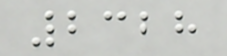2328
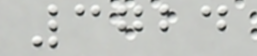3724
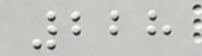228
